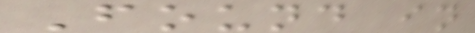Found in
